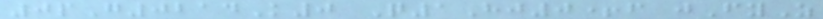0pG0214K0 Q1Hj0+f jFyZ
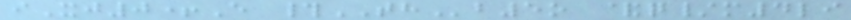iXj0+E #THb5o &q/m4li
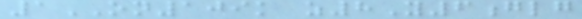1ON109k z8Y6glg
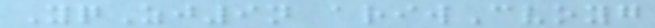YqZj9n ariwCvoyg
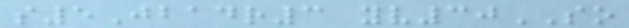s5Jbadr3 yv30SO
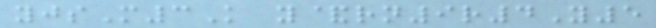yjsM3K y&rn9r4Y5
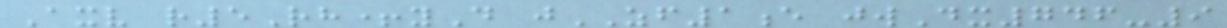Axv r5Rh+yD jZF1e jwDx746-9
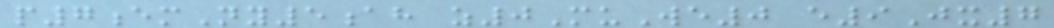p7emNy5ah z0MuWe0 e9Jx7
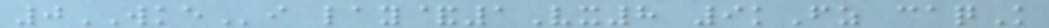0WKEi lay&1Vx8 9kFz caqK
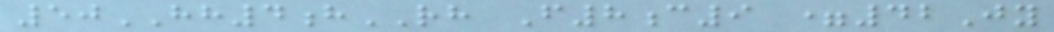50HH4hRH F8c9 =42Jy
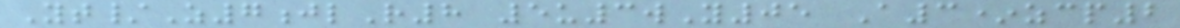Yt/Z7jlR8 5u3wY05 A3*zcp2
